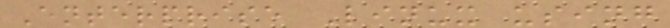Enterprise Linux using
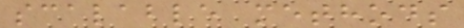scalable methods
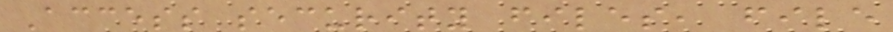Access security files, file
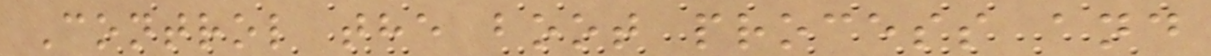Control the boot process and
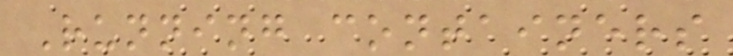Running containers
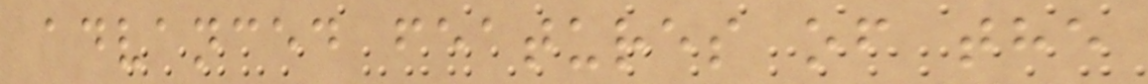advanced features of the
